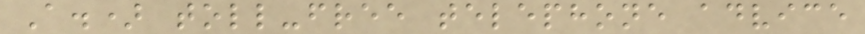A.) toll-free telephone advice
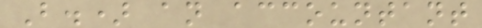B.) an accountant
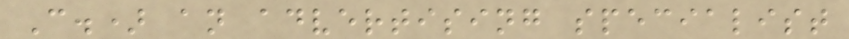C.) an advertising specialist
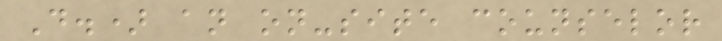D.) an on-site counselor
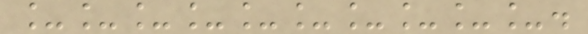__________.
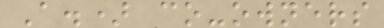A.) co-owners
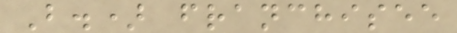B.) franchisee
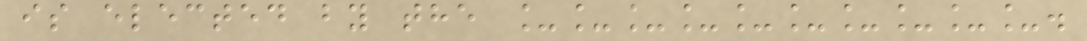is elected by the __________.
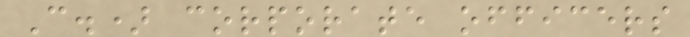C.) corporate officers
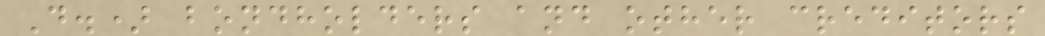D.) bondholders and other creditors
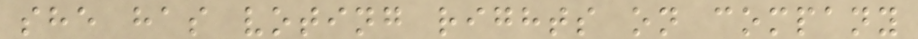she has voting rights on company
